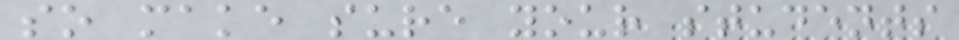so make sure your students
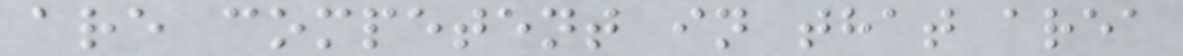are competent in that area
